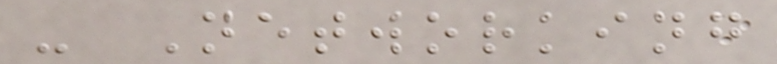- Networking
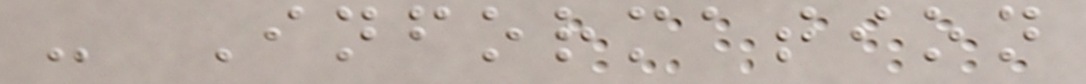- Information
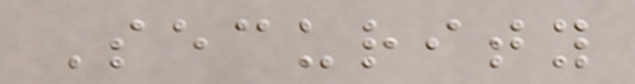Security
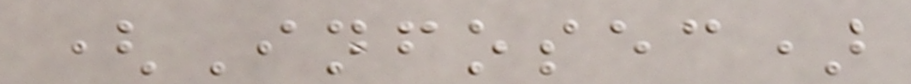(Infosec)
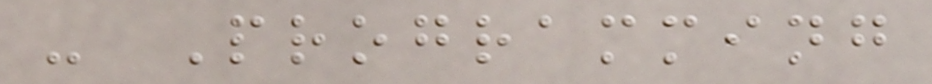- Programming
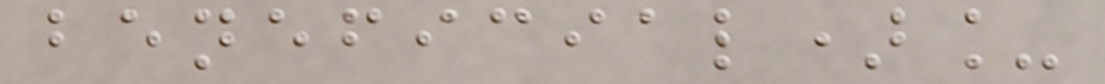beneficial)_
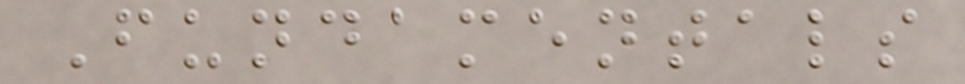Fundamentals
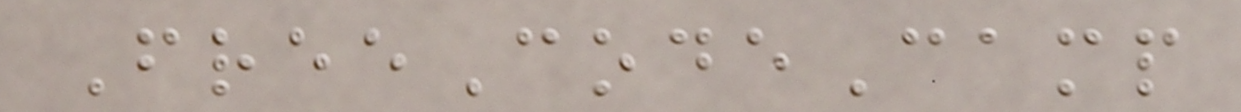FreeCodeCamp
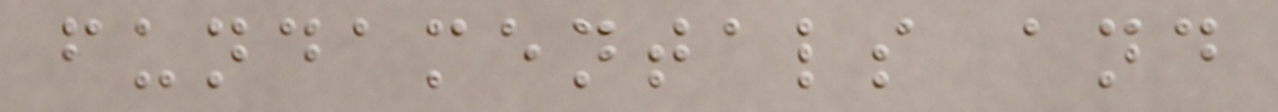fundamentals and
